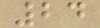24
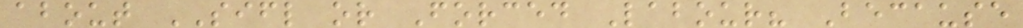about SIFL or Forced Labour? Because
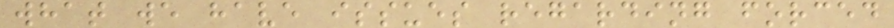what we have issues regarding forced
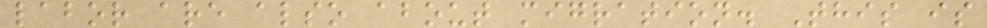labor are also about migration. This is
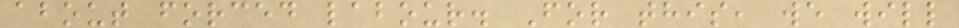about forced labour. For this, we will
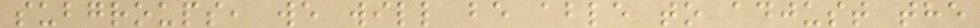subgroups, we will be able to adjust the
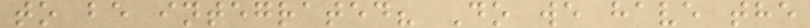to be integrated? Do we have the
